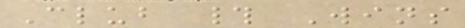Club # Wins
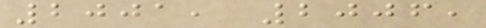2001, 2006,
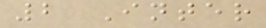2 Inter
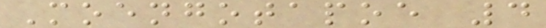Moengotapoe 4
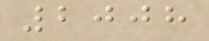2008
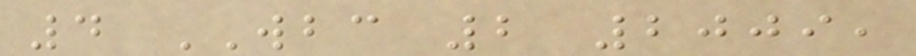4 WBC 2 2009,
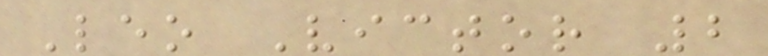Leo Victor 2
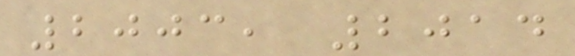2003, 2014
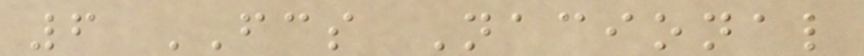6 FCS Nacional
